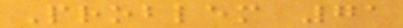Problem 71
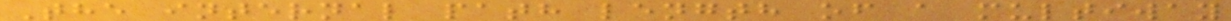The internal path length of a multiway
